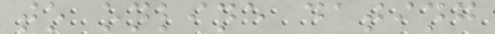to online dating
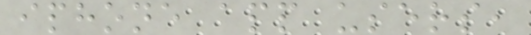iphone app users,
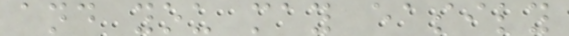and you may easily
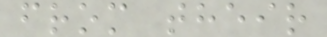from their
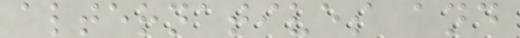alternatives and
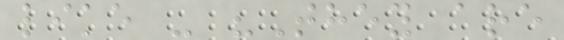like - "They are
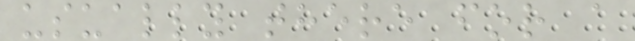usually there for a
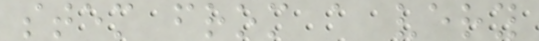stem from a very
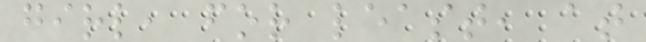girl, for least, at
